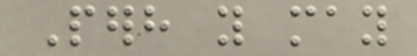Perhaps you may
